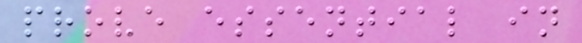prove essential in
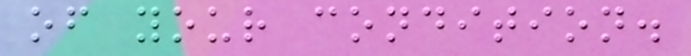of your condition.
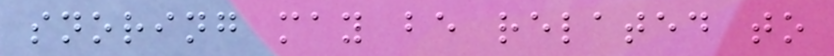snoring may be related to
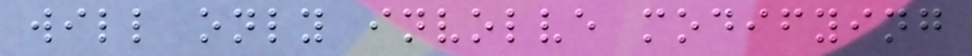will only involve modifying
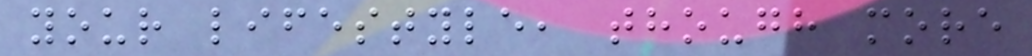your lifestyle, though more
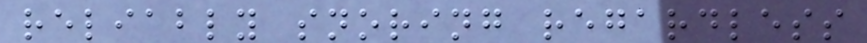reliably snoring regardless
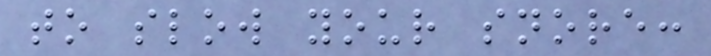to slow your snore:
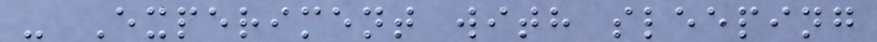- Experiment with sleeping
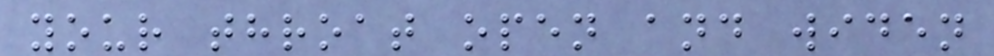your throat open and widen
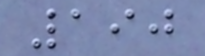190
